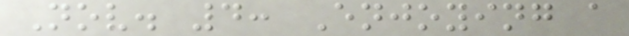Nov. 4: Enjoying a
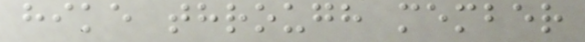hike through member
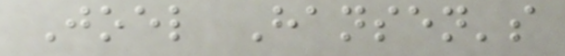Joel Hansen's
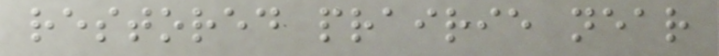restored prairie near
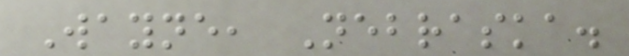Wayne, Nebraska.
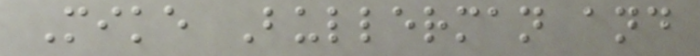Mike Bullerman and
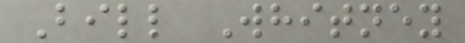Bill Whitney
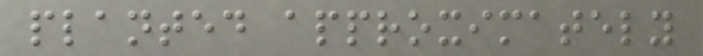planted approximately
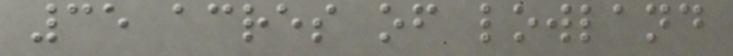35 acres of lowland
